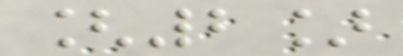[2]
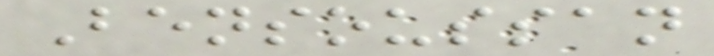Bensoussan
